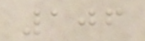106
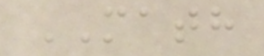MATH
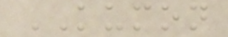KUMON
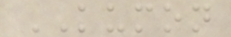KUMON
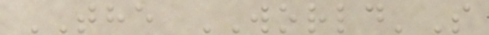THE WORLD'S
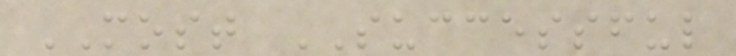MOST SUCCESSFUL
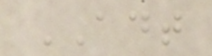ADT
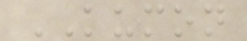KUMON
